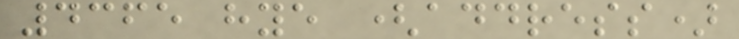4365 hye (address)
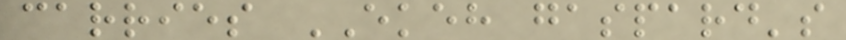carries EKEH gaspard's
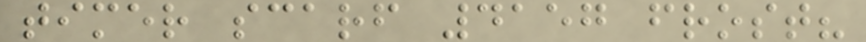timer scarf 4157 frost?
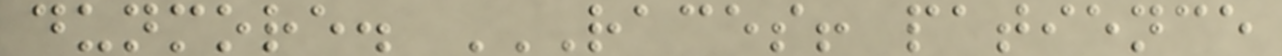dunmore. RACES! PATIENCE
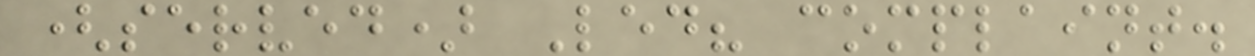(served) Led? complaint.
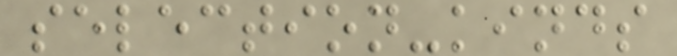selection-kinds
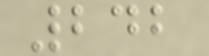242
